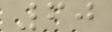60
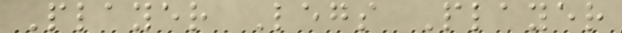Player Legs Player
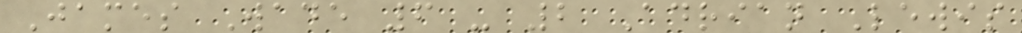James Wade 6 - 2 Adrian Lewis
